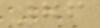76
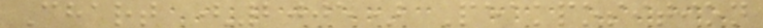Chart (2005) Peakposition
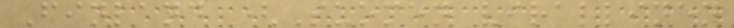Finland (Suomen virallinen
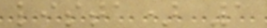lista) 1
